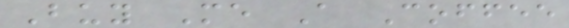Buy Me A Coffee
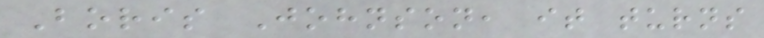Boris Johnson, it turns
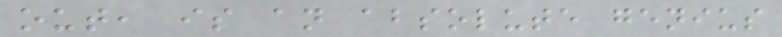out, is an absolute genius
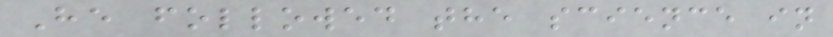He followed the science in
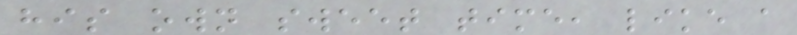his own sweet time, like a
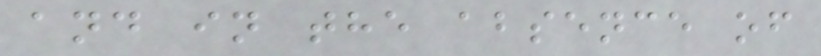and in the absence of
